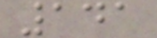141
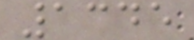1345
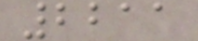2211
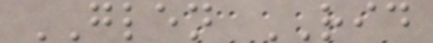GLEN RID
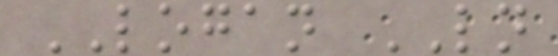LOGAN LN
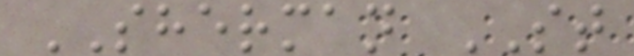SHERMAN ST
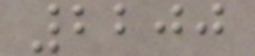2200
